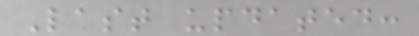Last updated:
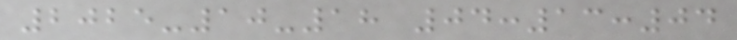2025-10-18 04:13:04
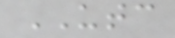UTC
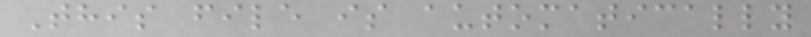This file is automatically
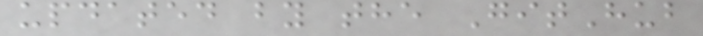updated by the GitHub
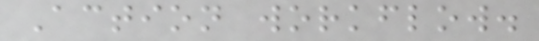Action workflow.
